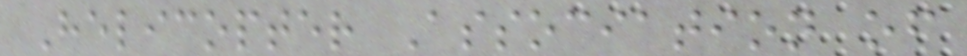Helicopter Association of
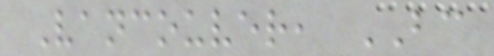Vancouver, BC
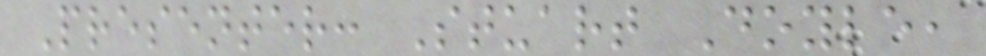Presenter: Stuart Doyle,
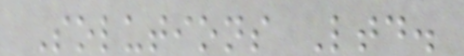Solutions Ltd.
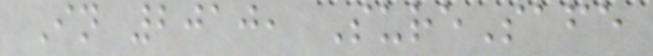In 2010, SureSafe
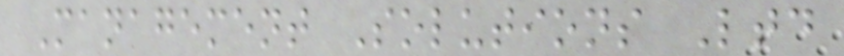Management Solutions Ltd
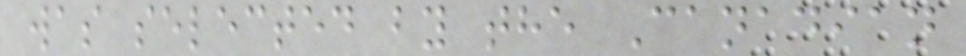was selected by the Canadian
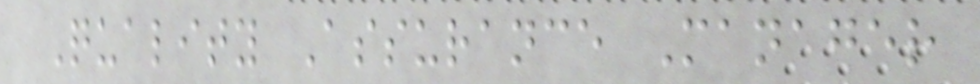Quality Assurance Manager
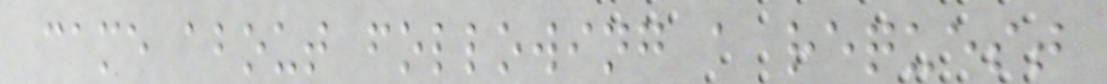came about following a request
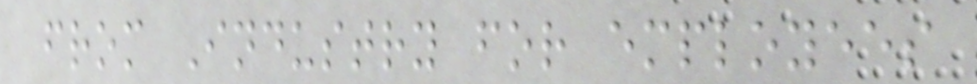from Industry for employees
